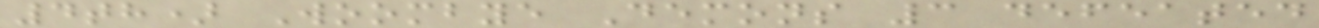4th) Woombye Demons 3 defeated
